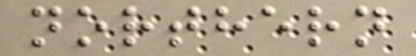northern
